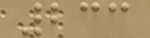233
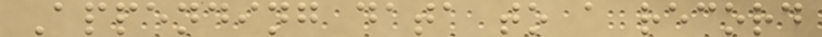Appending data to a record
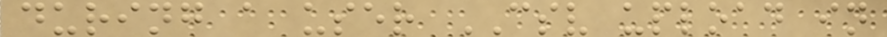during a user CSV upload in
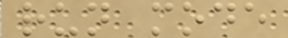run mode
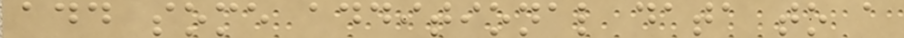add some additional data to a
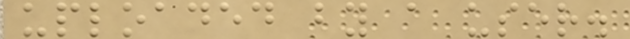uploaded by a user.
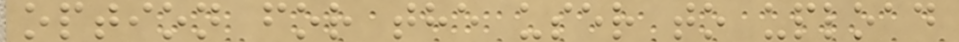option for the user to upload
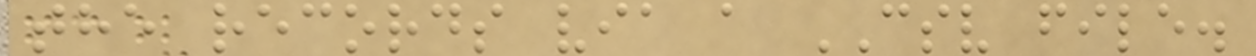the records via a CSV file.
